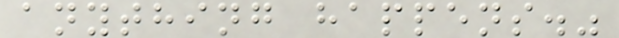anything happens."
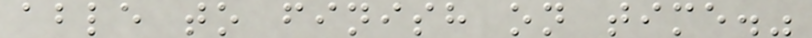able to finish on time."
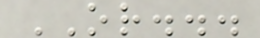OR...
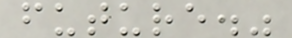future."
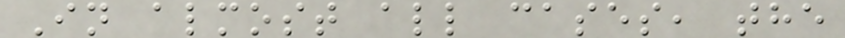In almost all cases, the
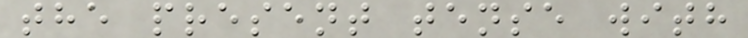the present tense with
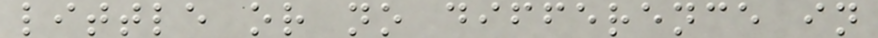little or no difference in
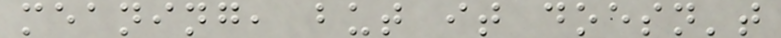meaning, but it doesn't
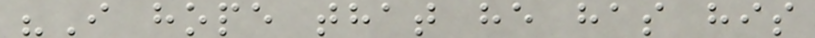"I hope that he has his
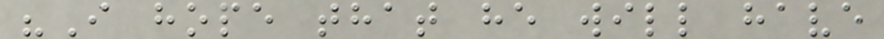"I hope that he will have
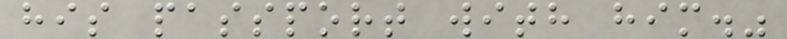his passport with him."
